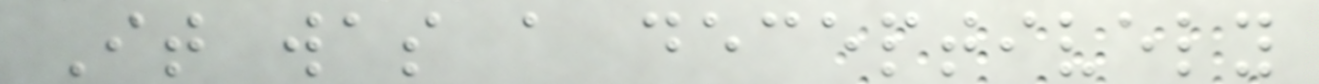It was a deceptively
